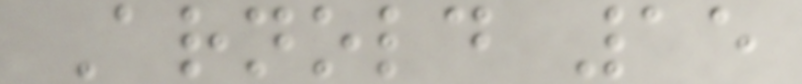Arnold 15
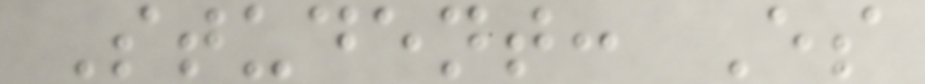Student: Es
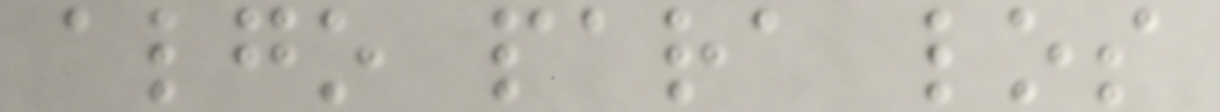algo para los
